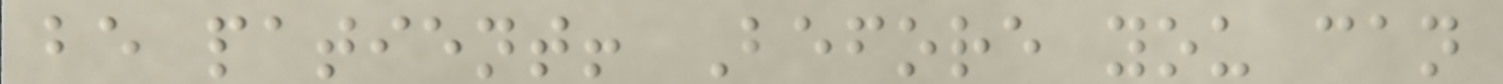be patient! Before you can
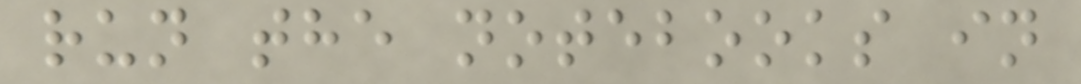run the notebooks in
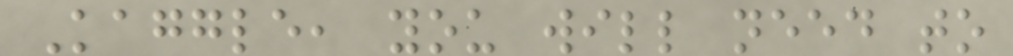Kaggle, you will need to
